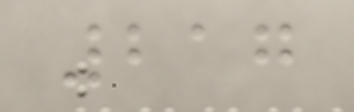217
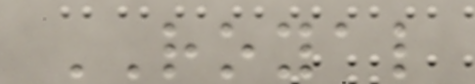ROYAL
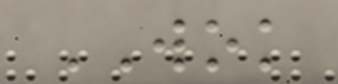WOK
